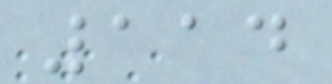114
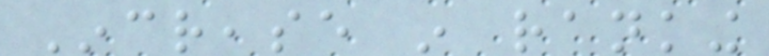Increase in ranking
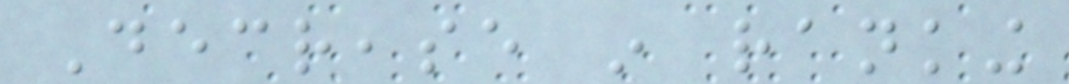Decrease in ranking
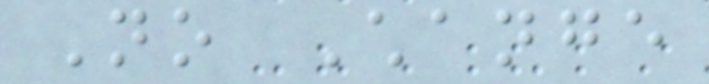No Change
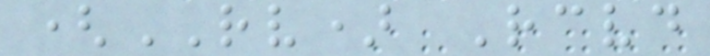(RV) Received
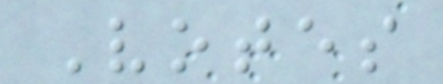Votes
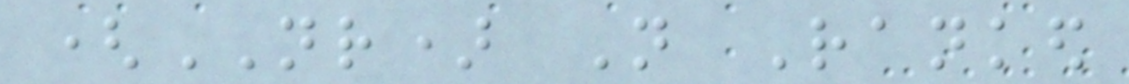(NR) Not Ranked
